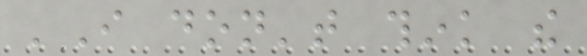'I don't think the
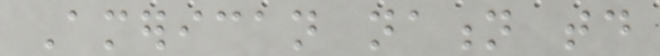American nation today
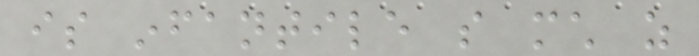is infantile so much as
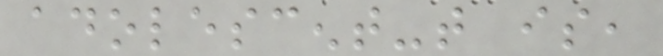adolescent-that is,
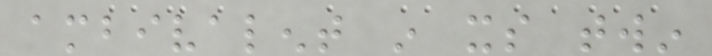ambivalent in its twin
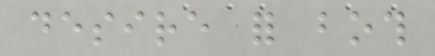desire for both
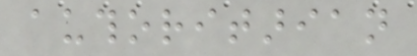authoritarian
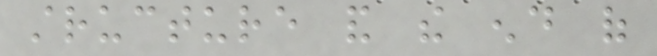structure and the end of
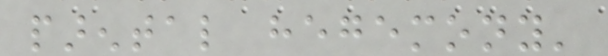parental hegemony'
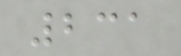231
